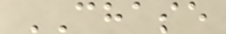CHASE
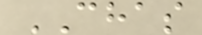CHAS
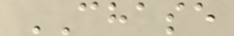CHASE
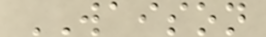WAISON
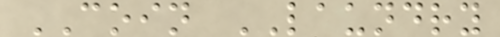COIN LAUNDRY
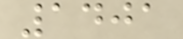1401
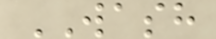WASH
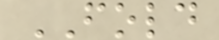FOLD
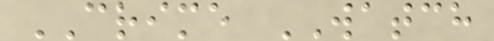CRIME WATCH
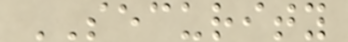SECURITY
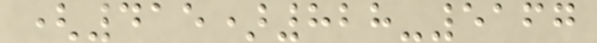(415)828-5167
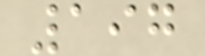197
